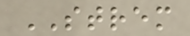STREM
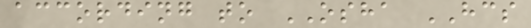according to OSHA HCS
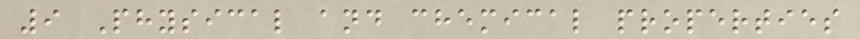9 Physical and chemical properties
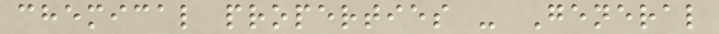chemical properties - General
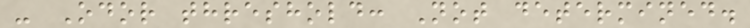- Odor threshold: Not determined.
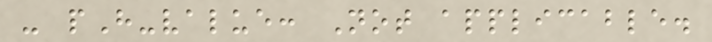- pH-value: Not applicable.
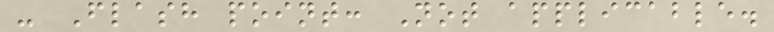- Flash point: Not applicable.
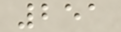251
